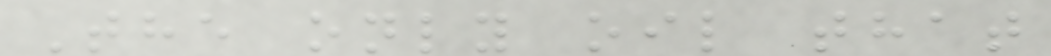The only oil that
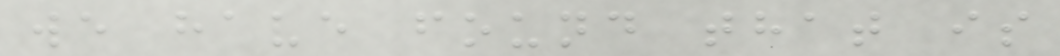we have found that is
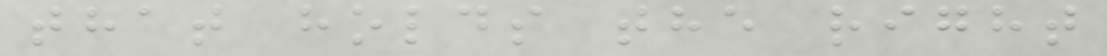that holds the right
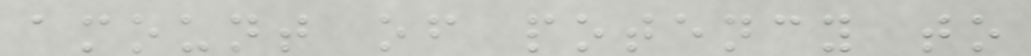amount of potency to
